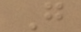G
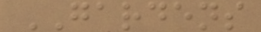GARDENS
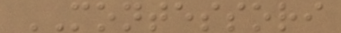MONTESSORI
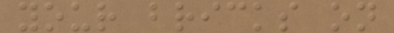your bricks on
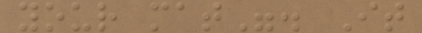your mat". It
